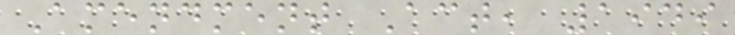Amendment Act, 1949
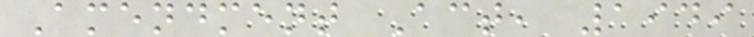Amendment Act, 1949
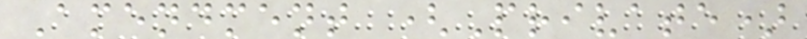Amendment (Private)
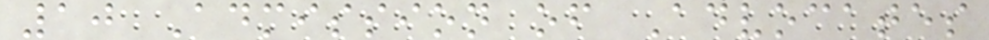10 Admission of Advocates
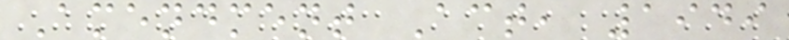Amendment Act, 1949
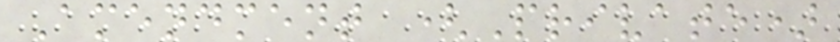Amendment (Private)
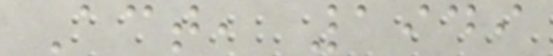Act, 1949
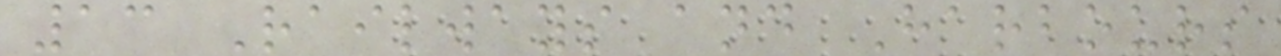13 Railways and Harbours
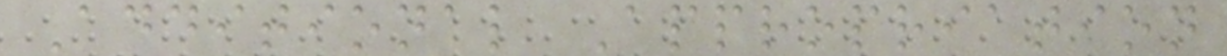Additional Appropriation
